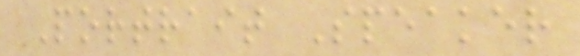Portrait Speaker
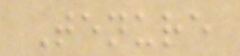Tenure
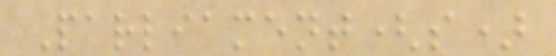Parliament(s)
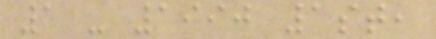1 - 1990 1st,
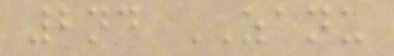2nd ZANU
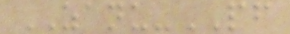ZANU-PF
